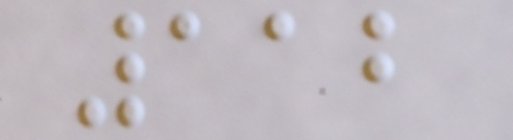112
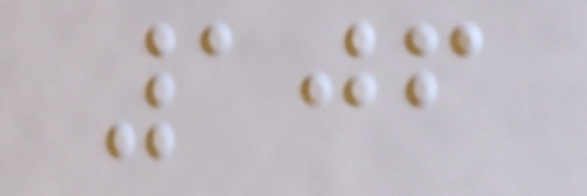106
